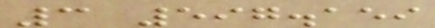3 597.159
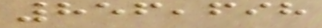856,698
